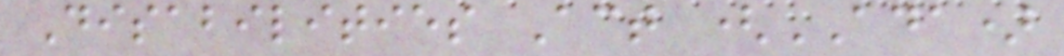Disabilities Act (ADA)
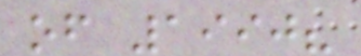of 1990?
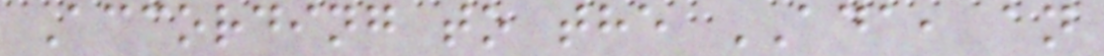According to the ADA, an
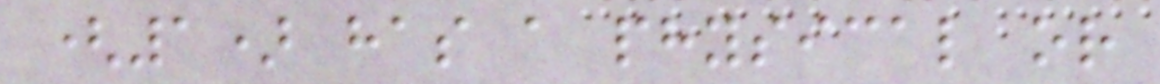(1) has a physical or
